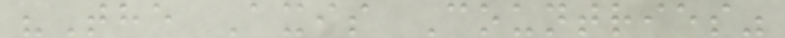"The Axis Countries"
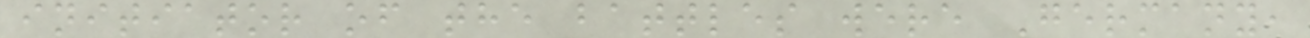initiator of the battles were Germany,
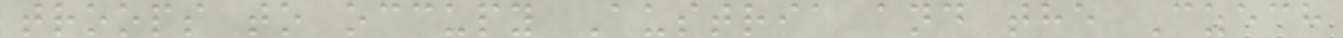troops to occupy Austria and the Czech
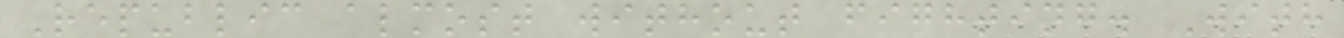Republic almost without fighting. With
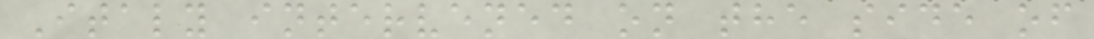Italy intervened on the side of
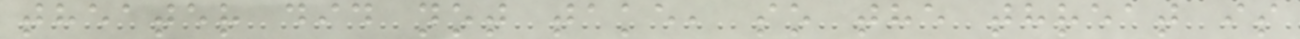theater did not take, so the threat is
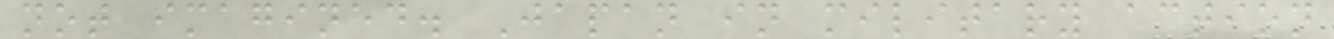not imagined. Japan in military action
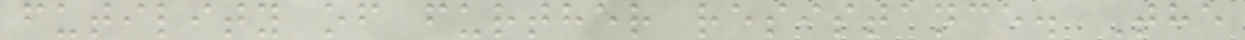futility of further resistance. The
